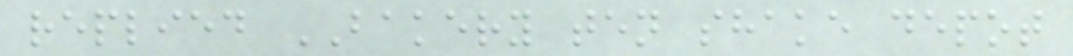replied BAKERY ten shake depot
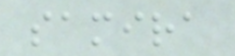samira
